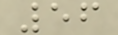56
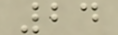24
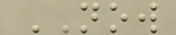NOW
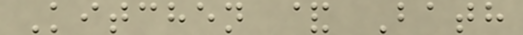Kitchen & Bath
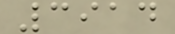3914
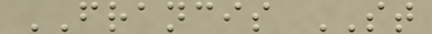FRANCIS ST
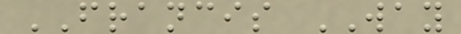FRANCIS WAY
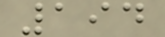194
